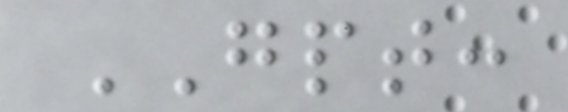GPT:
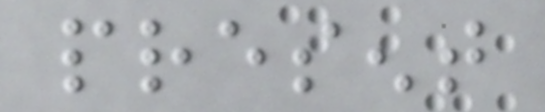present
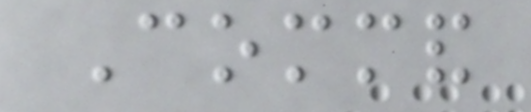Command
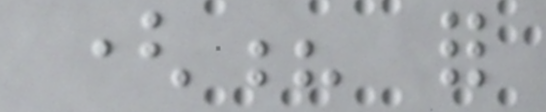(? for
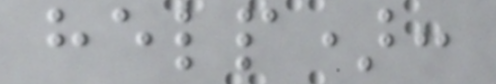help):
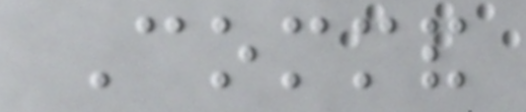Command
